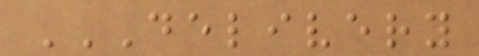DELIVERY
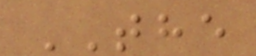THE
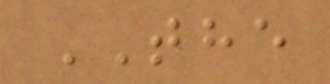THE
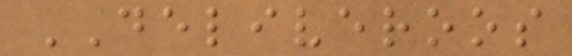DELIVEROOS
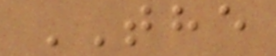THE
